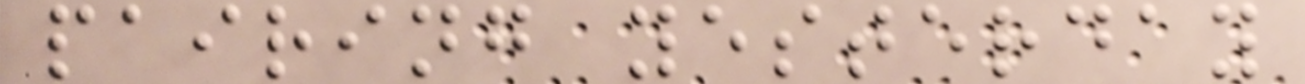pairing yesterday
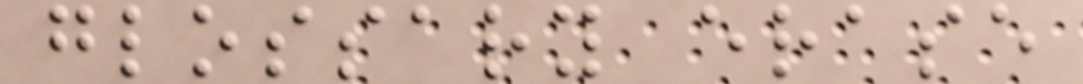glossary erase
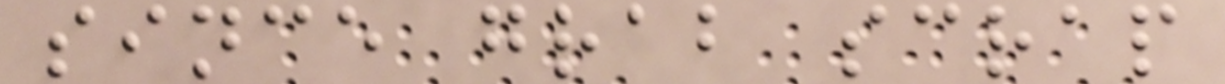since grab scrap
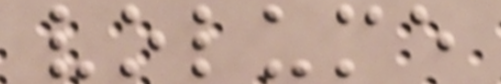volume
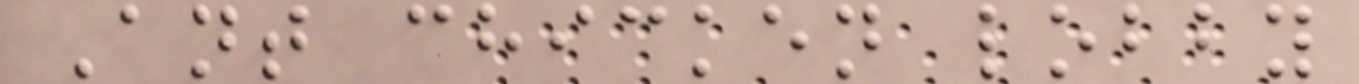Ant chicken lobby
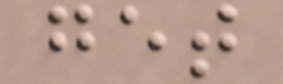get
